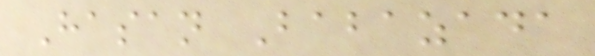Hasan Babazada
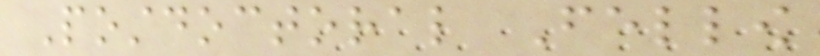Postdoctoral Fellow
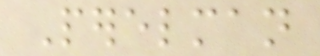Perelman
